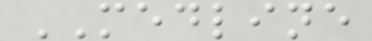MEDLINE
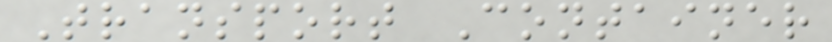Transport Container
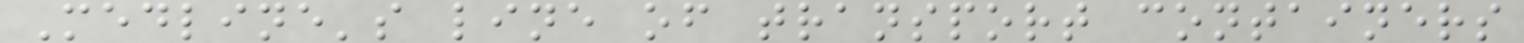Medline's line of transport containers
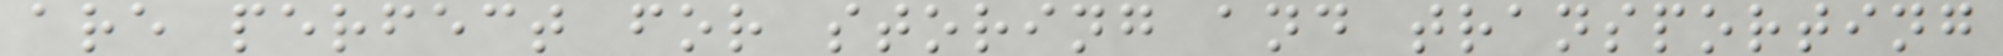are perfect for storing and transporting
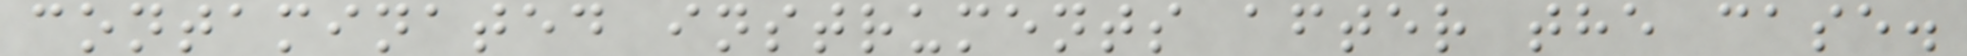contaminated instruments after the case.
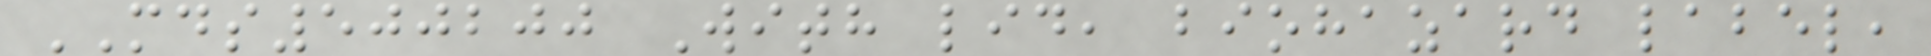MDS500200 With lid, biohazard label,
